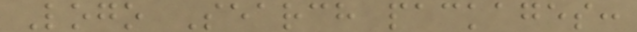Logo Search packages:
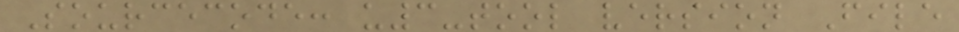Sourcecode: u3-tool version File
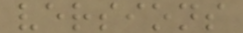versions
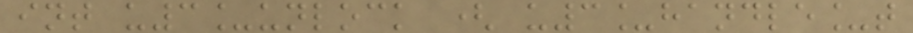int u3_unlock ( u3_handle_t
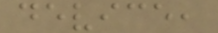device,
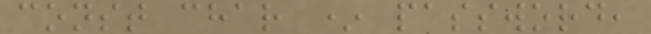const char * password,
